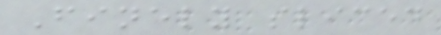Finely sliced
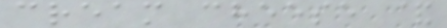cream cheese &
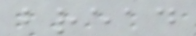bread
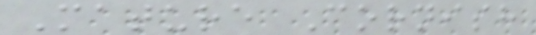Mature Cornish
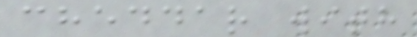cheddar with
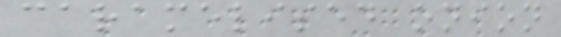caramelised onion
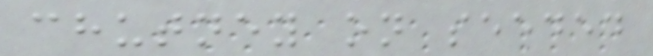chutney on seeded
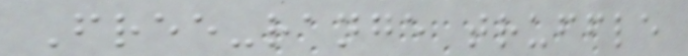Free-range truffle
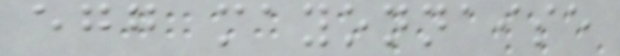egg mayonnaise
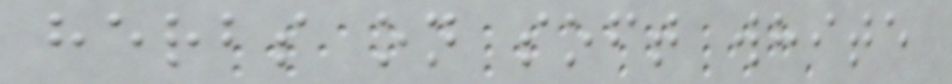herbs on soft white
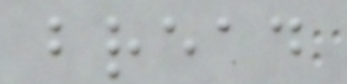bread
